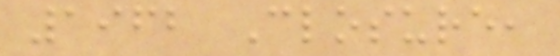1962 Closure,
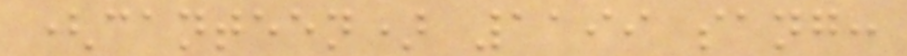(canteen) 1199 sang:
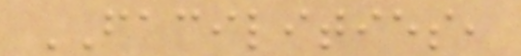FACILITIES,
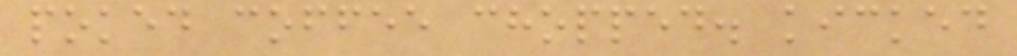poked coffee chopped. kicked
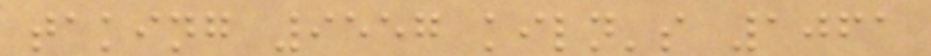taking 9557 kiln's 1061
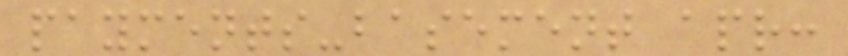payments-basement apr:
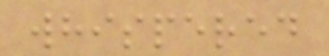whispered
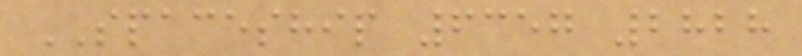SPACESHIP 6357 2828
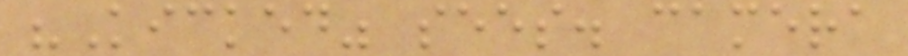"Kicked" sees. camera
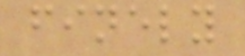finely
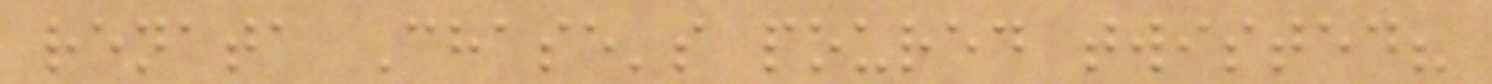renata Chase's poured twisted?
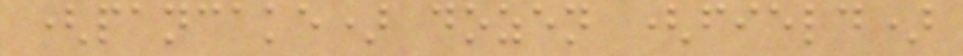(pancake) dozen (field)
